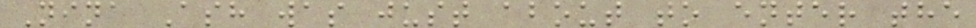Nina Ash was just about to enter the
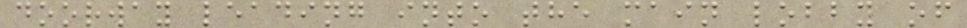doorway leading into the main lobby of
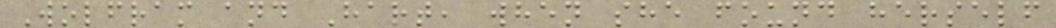Wolfram and Hart, when she found herself
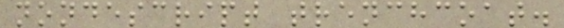nondescript trenchcoat.
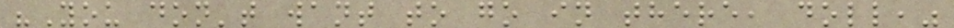"You don't want to go in there, doll,"
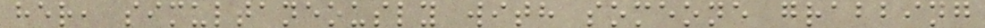her, simultaneously with someone grabbing
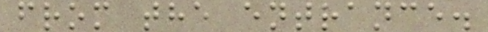from the entrance.
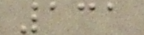131
